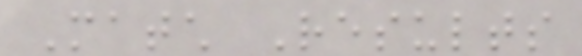Match Results
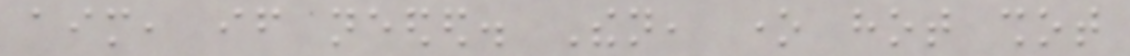aim, if needed. Then, one hot shot
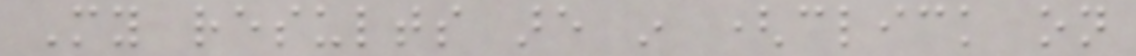My results are in (click on
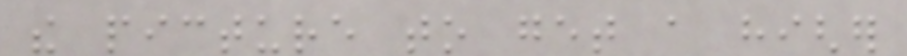the picture to get a higher
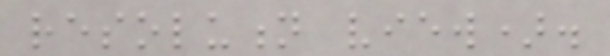resolution view).
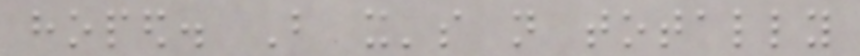hoped. But it's not totally
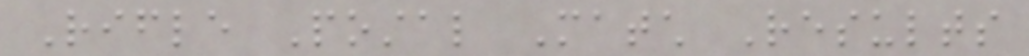Rifle Postal Match Results
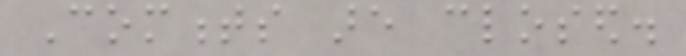Comments are closed.
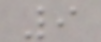9
